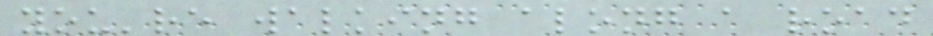you're walking along a road
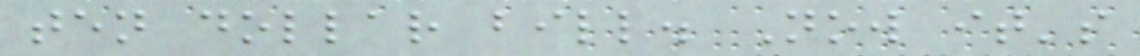ten dollar bill. Now it's
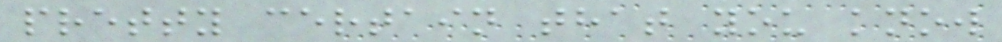pretty certain that you know
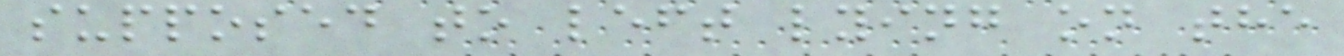supposed to left lying on the
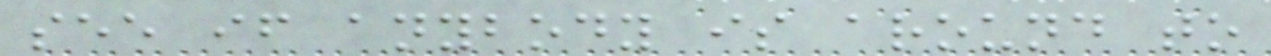see if anybody is around to
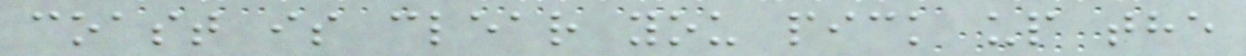coast is clear you pick up the
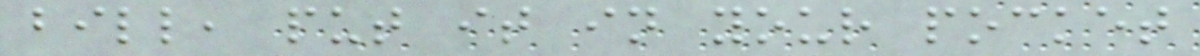bill, put it in your pocket
